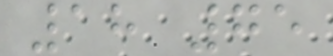18 75
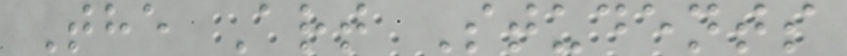The Art Students
